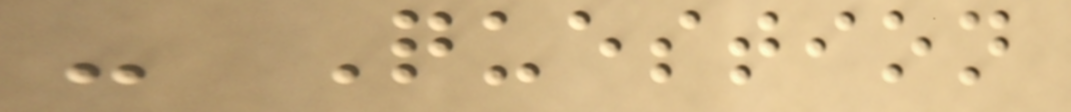- Question
